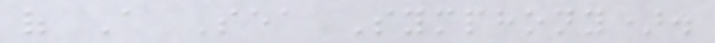of A Sea Symphony).
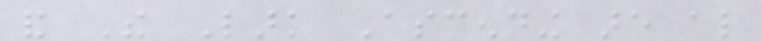and The Lark Ascending are also
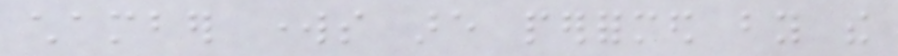chamber works are performed by the
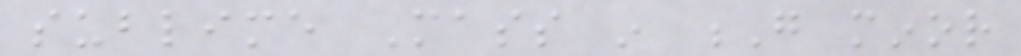sublime Mass in G minor
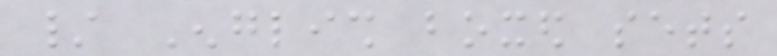/ English boxed sets
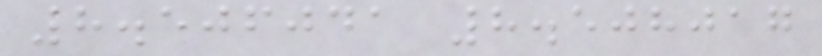8.506041 8.508017
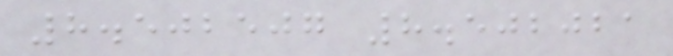8.502507 8.502021
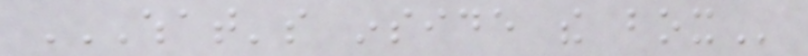WHAT'S INSIDE THE BOX
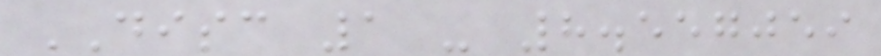DISC 1 - 8.557059
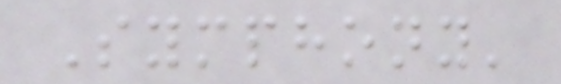Symphony'
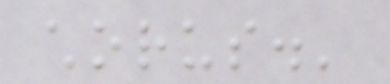chorus.'
